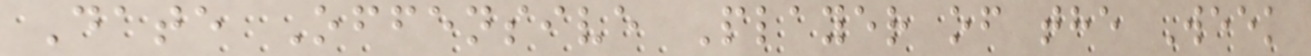Date Offensive Player of the Week
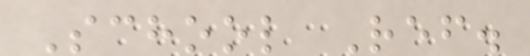School Ref.
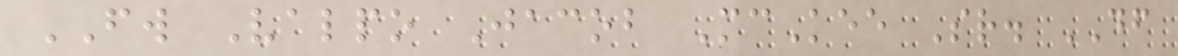FW Valpo Jacob McKee Sr. DF
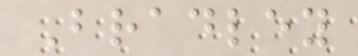Bradley
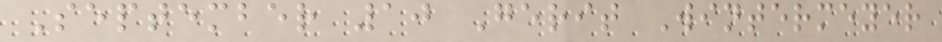September 10 Gerit Wintermeyer
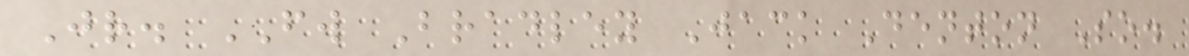Jr. FW Bradley Jack Denton So.
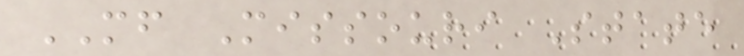MF Missouri State
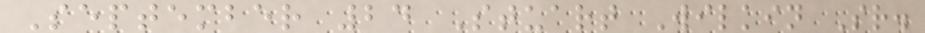September 24 Stuart Wilkin Sr.
